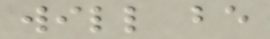will be
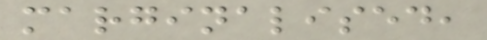marginalised,
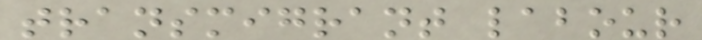transmigrant labour
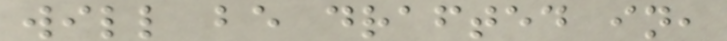will be drafted in,
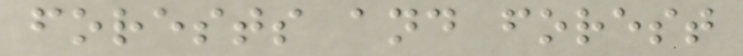forests and forest
